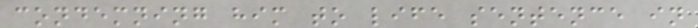condemning him to life sentence in
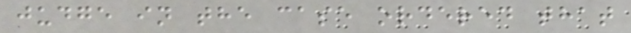judge in the case ordered that
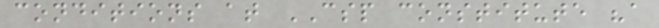conditions at CSP constitute "a
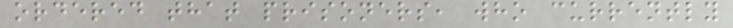ordered that prisoners, who currently
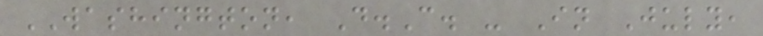WASHINGTON, D.C. - In July,
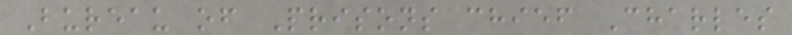Bureau of Prisons chief Charles
